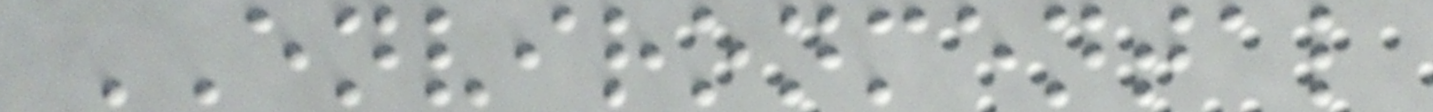ENVIRONMENTAL
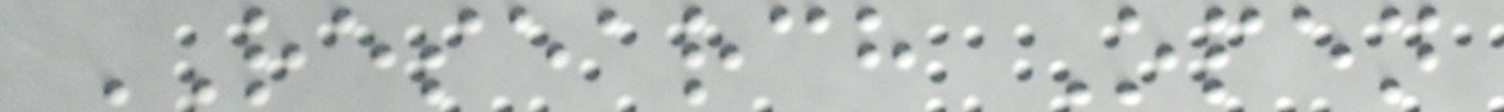RESEARCH Open
